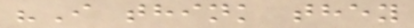"I think they
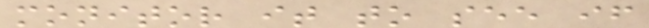monitor it to see if
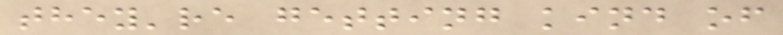they're getting kind of
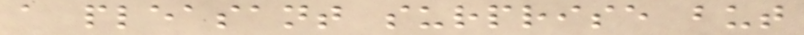a pleasant surprise but
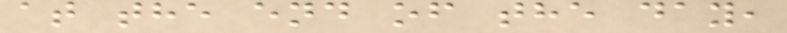at the end of the day,
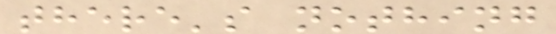there's nothing
